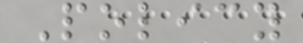Policy
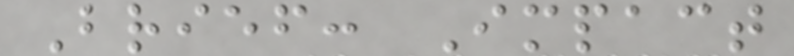Brief: Impact
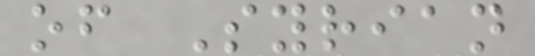of Syrian
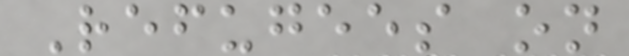Refugees on
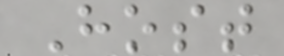Host
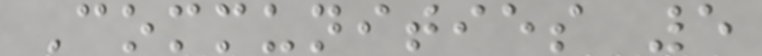Communities 5
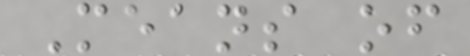Means of
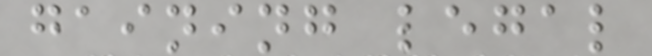gaining legal
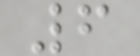6
